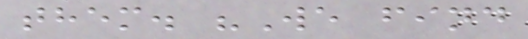them. "We find
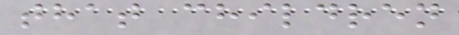that children
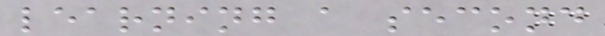learning a second
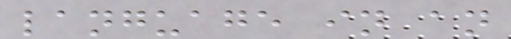language in an
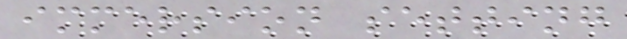immersion setting
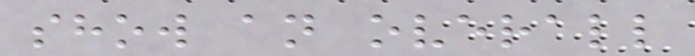show an overall
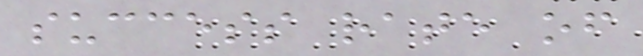success rate of
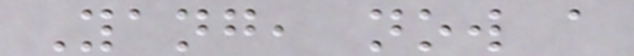Yang, now a
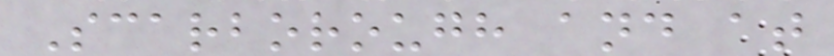Scarborough and at
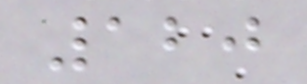120
